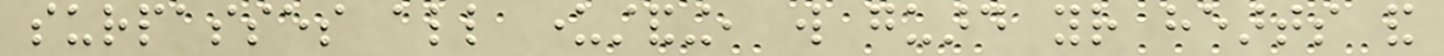surpasses all understanding, will guard your hearts and
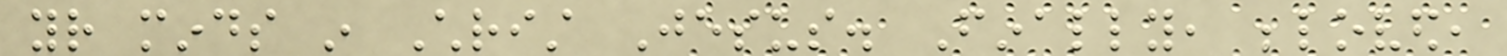your minds in Christ Jesus. Finally, beloved,
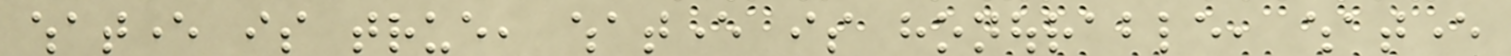whatever is true, whatever is honourable, whatever
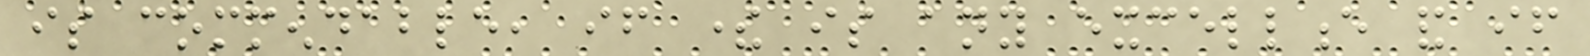is commendable, if there is any excellence and if
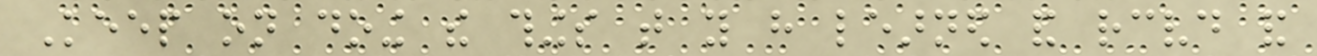Keep on doing the things that you have learned and received and
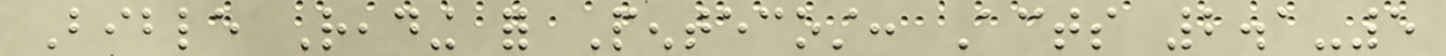Bible Reading for Pentecost: Acts 2.1-5
